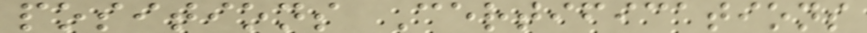positions Certifications
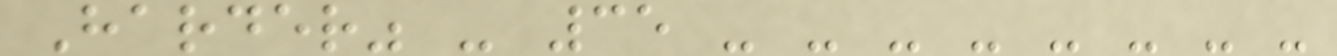Harder" - 35 - - - - - - - -
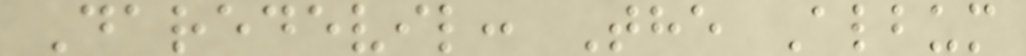Daredevil: The Album
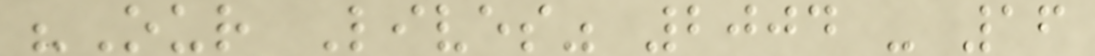"Our Lives" 2004 - 16
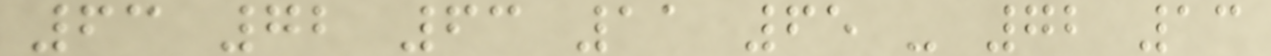63 72 63 11 65 - 72 13
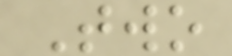Two
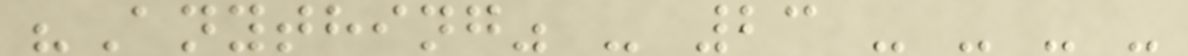"Anything" - 23 - - - -
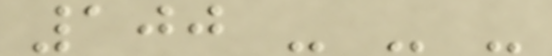100 - - -
